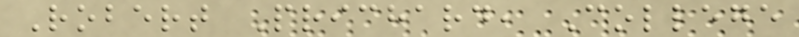Robert Prichard, College
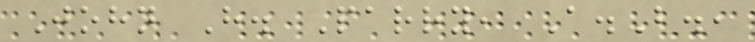John H. Parry, A.B.,
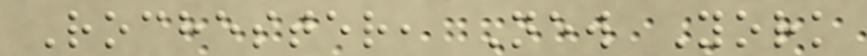Rochester, New York
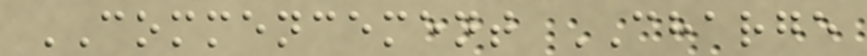COMMENCEMENT CHARGE
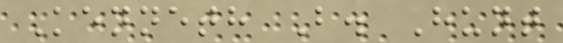Kenneth B. Hunt
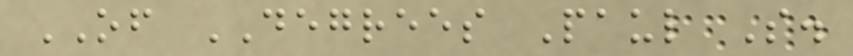OF DEGREES Paul S.
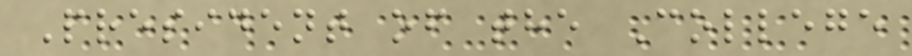President of the College
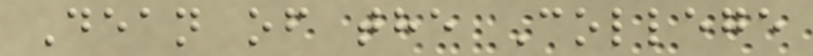Dean of the College
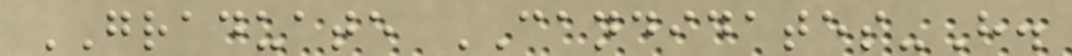GRADUATE CANDIDATES-H.
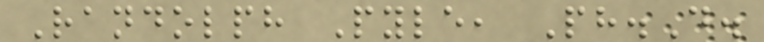Randolph Pyle, Ph.D.
